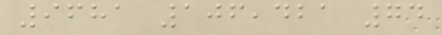9681 106,421 74
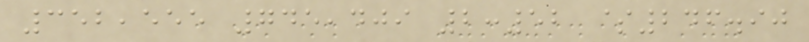352,555 745,409 2:52 $246.90
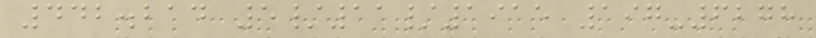442.214 5/11/1915 197-6278
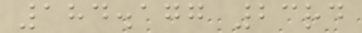184.177 23rd
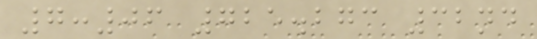7:06 725.273 32nd
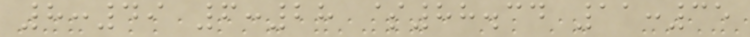8:49 6:28 $88.34 11:35
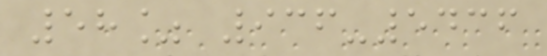58% 936-5436
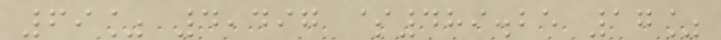69% 4,497 $489.25 17%
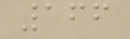166
